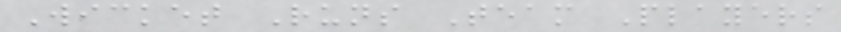Wicket Runs Team Players
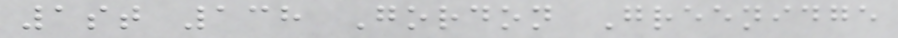1st 138 Gordon Greenidge
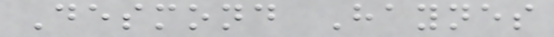Desmond Haynes
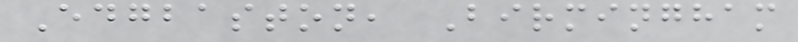Edgbaston, Birmingham
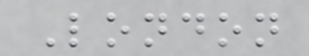London
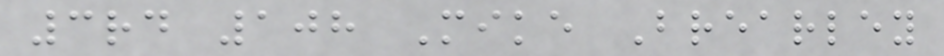3rd 108 Mike Brearley
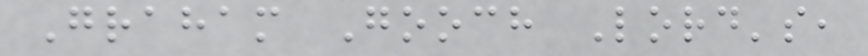Graham Gooch Lord's,
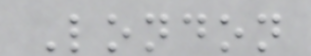London
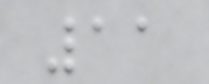11
